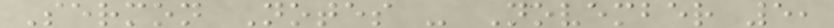Sermon Notes - November 5,
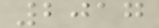2017
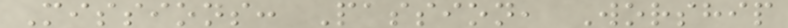Missions: Passion, Worship
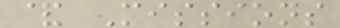& Missions
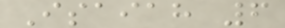Isaiah 6
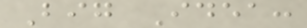Big Idea:
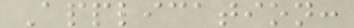Application:
